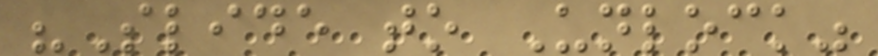"Slide to Unlock"
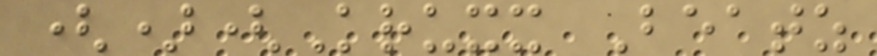()(Kruxx Beatz
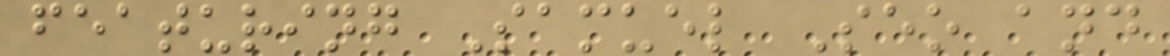featuring Samuel Seo and
